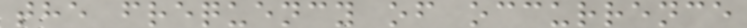the frequency of occurrence
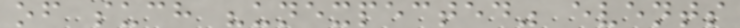of such "unexpected" events
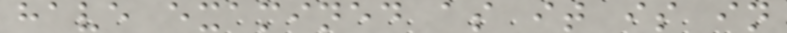have examined as it is in
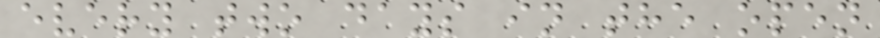every two days in the open
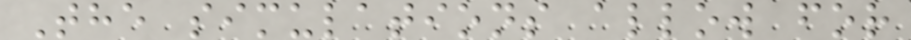The simulations allow for
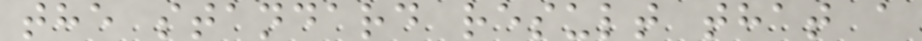the standard result that a
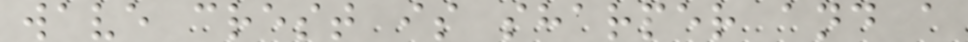wave crest is sharper and a
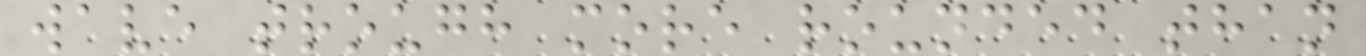wave trough more rounded than
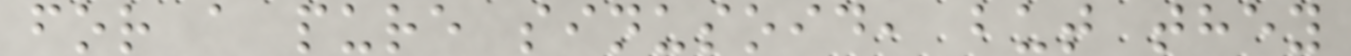for a pure sinusoid, but they
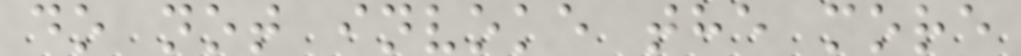do not invoke the more
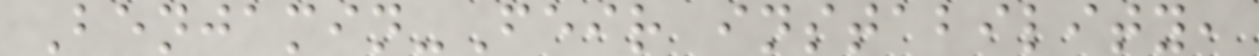Benjamin-Feir instability,
